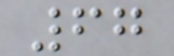67
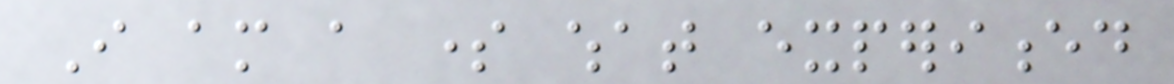I am a some what experienced
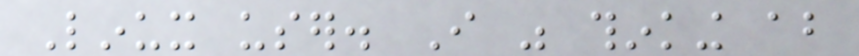Linux user. I was thinking about
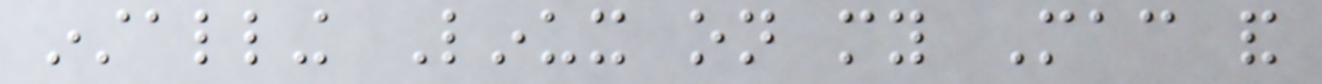installing Linux on my Mac and
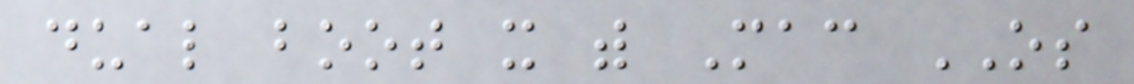dual boot it with Mac OS
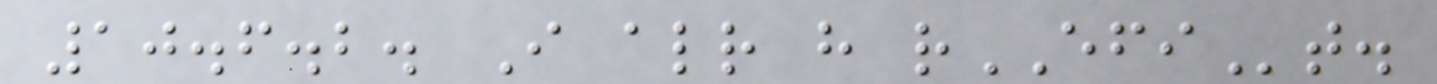10.6.2. I already have rEFIt.
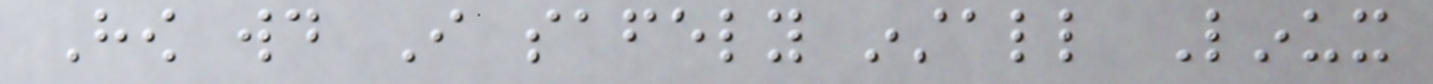How would I safely install Linux
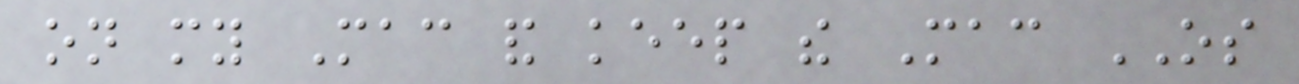on my Mac and keep the Mac OS
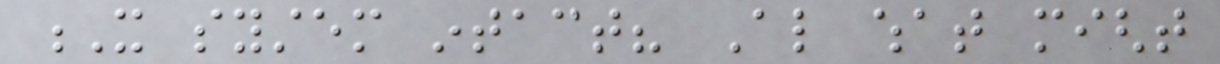X system intact? Also what might
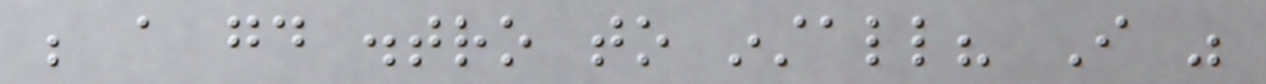be a good distro to install? I was
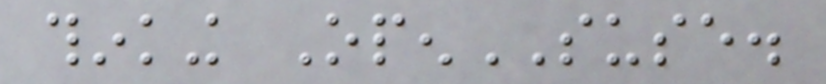thinking OpenSUSE.
